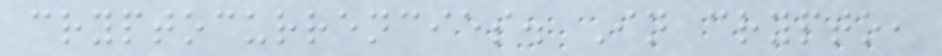cryptocurrencies. In crypto,
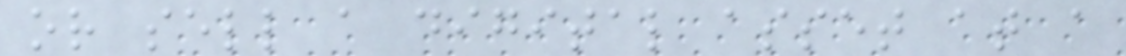or sell a digital asset at a
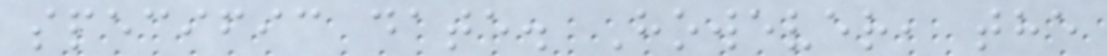specific date. However, the
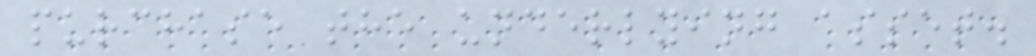purchase the underlying asset.
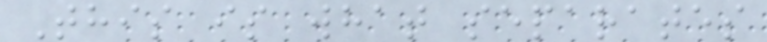This is what separates
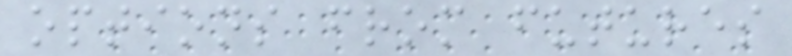options from futures
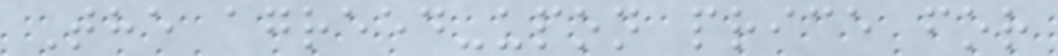The agreed-upon price for
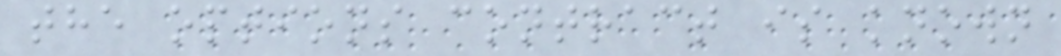the options contract is known
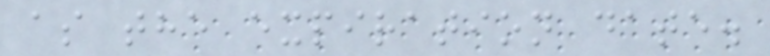as the expiration date.
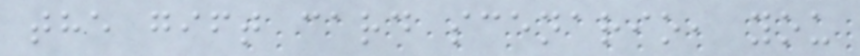the gift card scenario, you
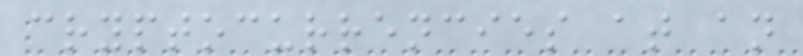cryptocurrencies at an
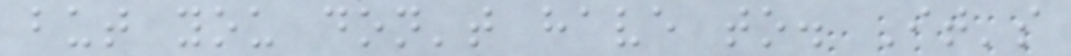but you don't have to. It's
